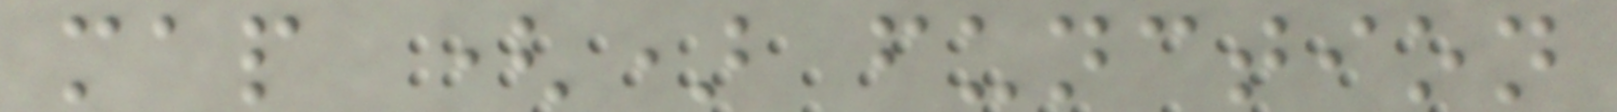map () function
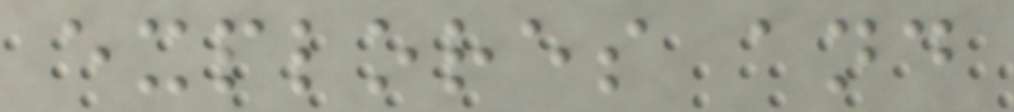explores and
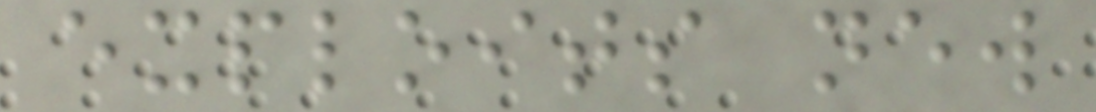exploits new
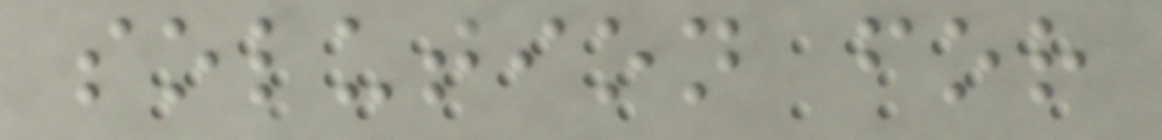solution for
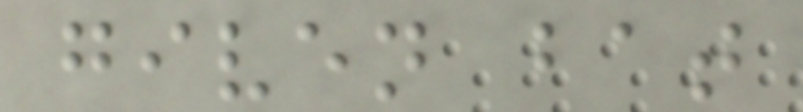given bat
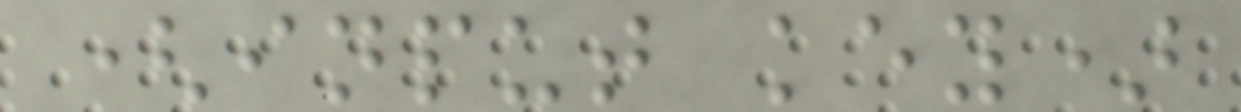(input key)
